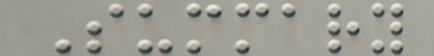Summary
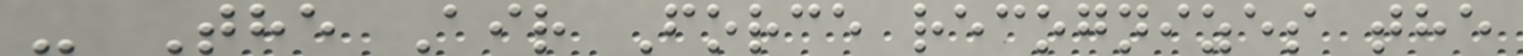- The Air Force recognizes the
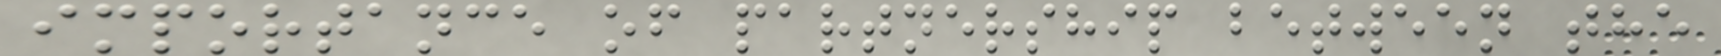importance of partnership between the
